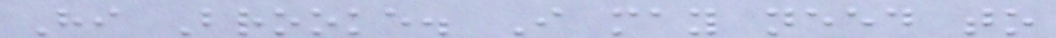Hi Brooke. I may need to
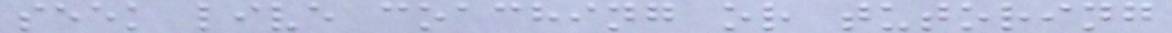seek live coaching or tutoring
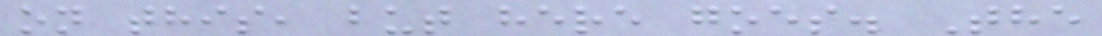on this, but here goes. The
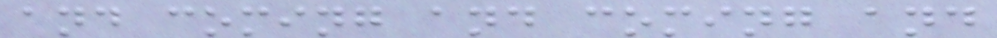and coming and coming and
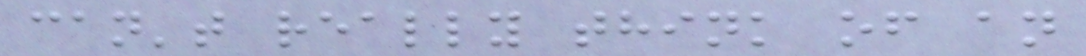can't really think of an
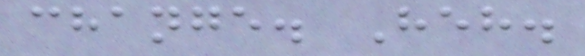change. Heh.
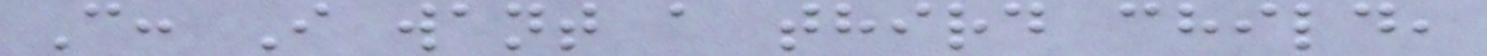C: I want a third child,
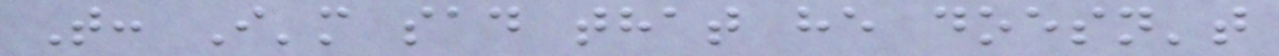T: I'm sad that he doesn't
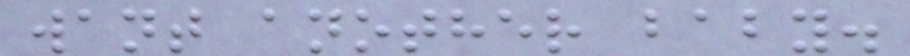want another baby.
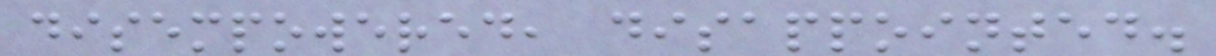disempowered, disappointed.
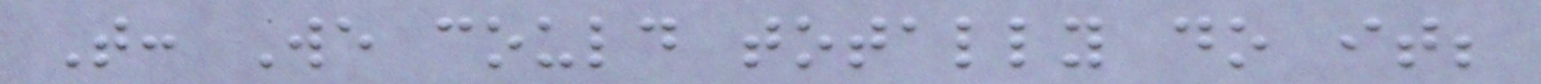T: We could totally do it;
